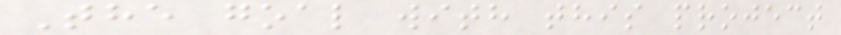The goal with this project
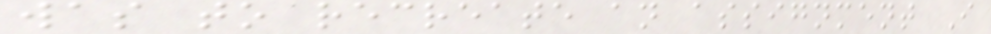was to recreate an assignment I
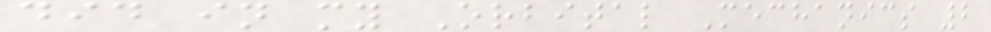did in my Orbital Mechanics 2
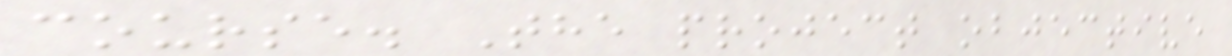course. The project objective
